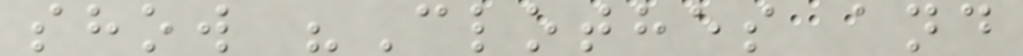show "Clothes and
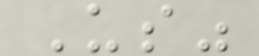Us"
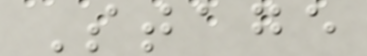Stage
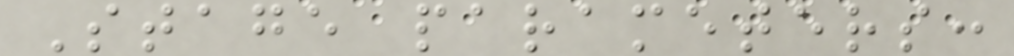Stage parameters:
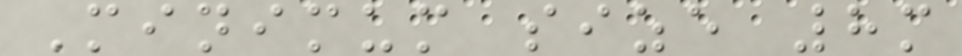Minimum size 8m
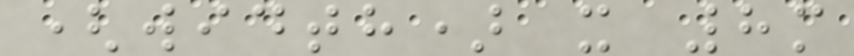(width) x 8m
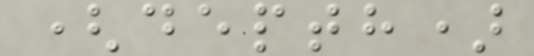(depth)
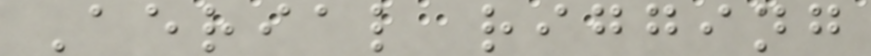Aerial rigging
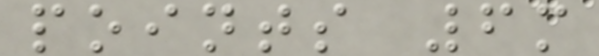points 6m
